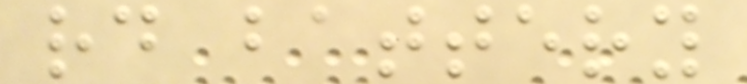rd battery
